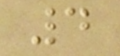4
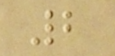2
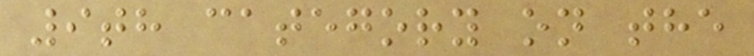9th category on the
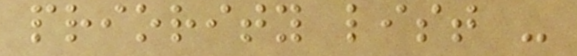priority list -
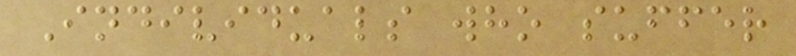Individuals who suffer
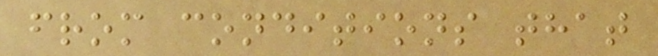from conditions that
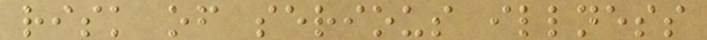risk of serious illness
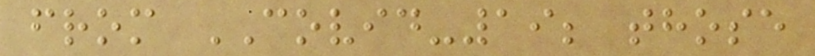from COVID-19; those
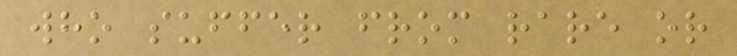who suffer from rare or
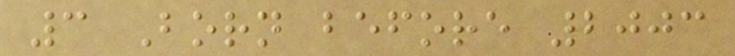3 Born before 2003
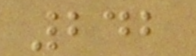242
